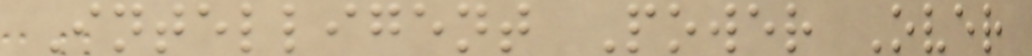Intelligent Power Over
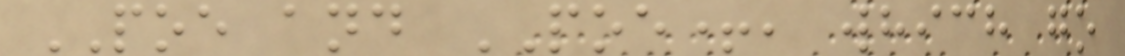POE and POE+, which go
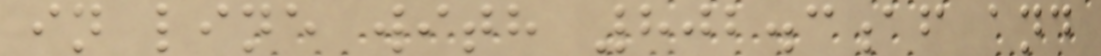in line with 802.3af and
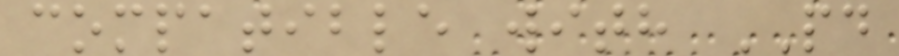compatible with PD
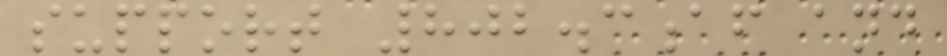support 802.3af and
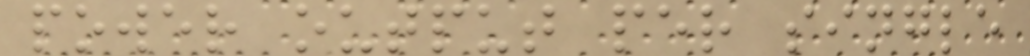power output per single
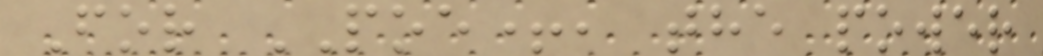For POE+, the power
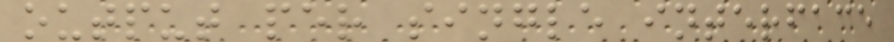output per single interface
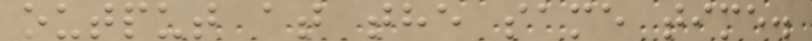output at the same time.
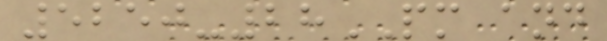5250-28PM and
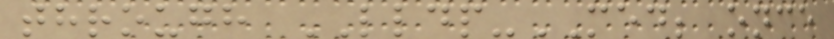through LLDP-MED; once
